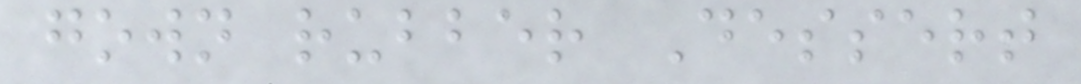gown rubber Dessert
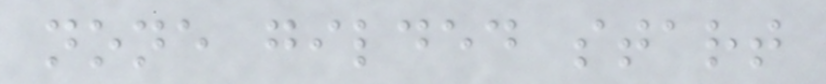none gilded start
